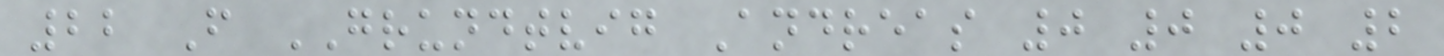22 F GRUNDTVIG Andreas 0 0 0 2
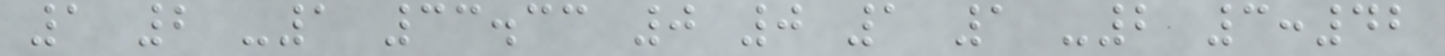1 2 -1 33.33 0 0 1 1 -2 3:42
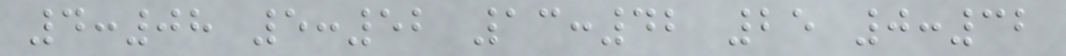4:08 5:52 13:42 25 0:32
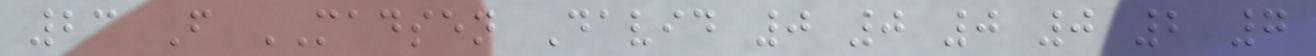23 F MADSEN David 0 0 0 0 2 7
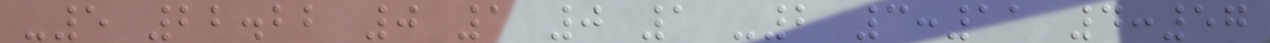-5 22.22 0 1 0 1 -2 3:11 4:57
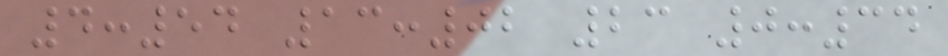4:54 13:02 23 0:34
